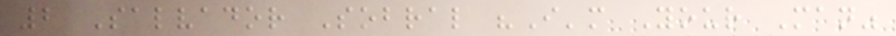2 Salvador Sobral "I'm Your Man"
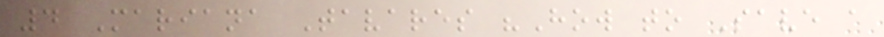4 Mariana Tavares "How to Save a
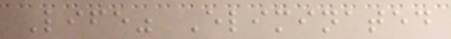Life" Eliminated
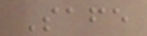Safe
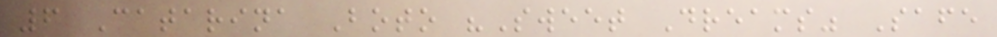6 Catarina Boto "Sweet Dreams" Safe
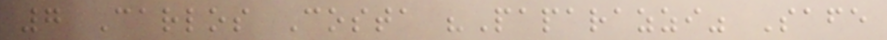7 Carlos Costa "Paparazzi" Safe
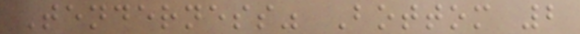Tenderness" Bottom 2
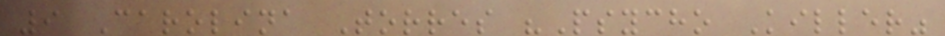9 Carolina Torres "Psycho Killer"
